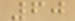60
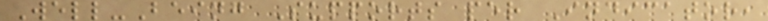Well-Being Supports per Indicator,
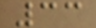33
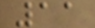11
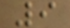9
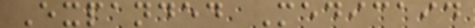Expanded Medicaid
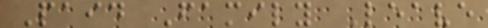Paid Family Leave
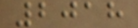2018
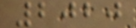2020
